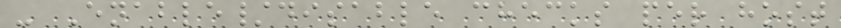- Enable/disable checks per host
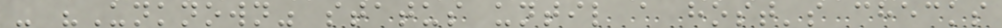- "Unknown" status until a host's checks
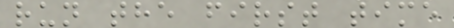run the first time
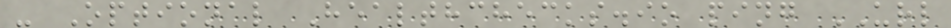- Optional Healthchecks.io ping URL
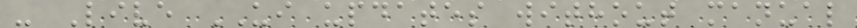- Live UI updates without manual
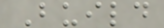Build
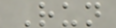Run
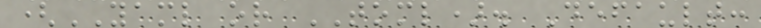(YAML or TOML). Default:
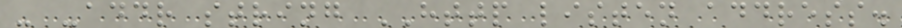- -addr string HTTP listen address.
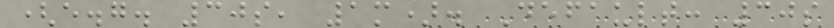(e.g. 30s, 1m). Default: 30s
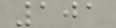101
